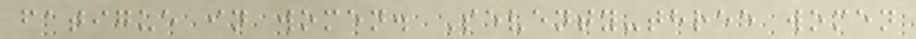fatigue in women. Seventy-three women
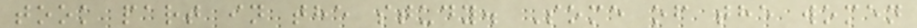took part in the study. Some of the women
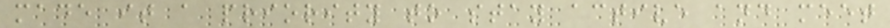made it a priority to stay active and meet
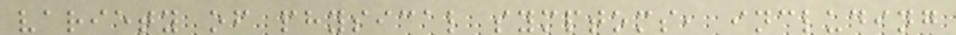variety of physical symptoms, including
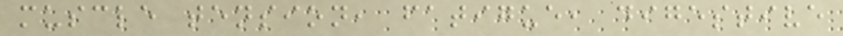muscle tension, fatigue, digestive
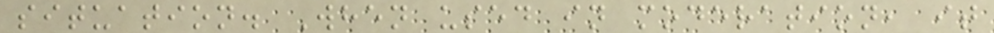situation. When used in moderation, it
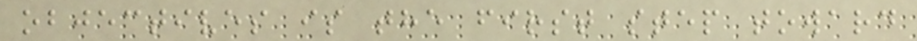objectives is the first step toward
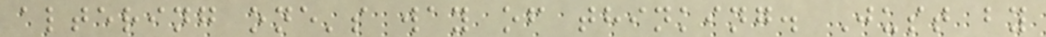altering one's way of thinking. Just by
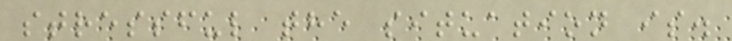stressful the situation is.
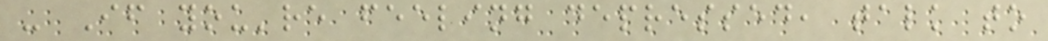- If you're feeling depressed, talk to
